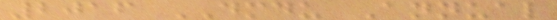2016 DMDU Annual
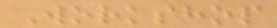Workshop
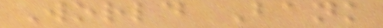World Bank
